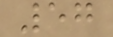57
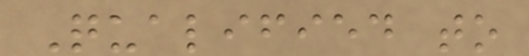Qualified to
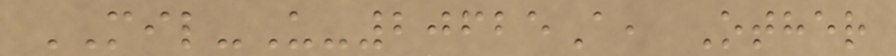MIL-U-20625A, Other
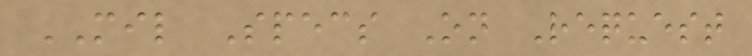MIL Specs On Request
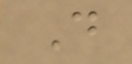D
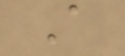A
